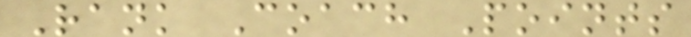Rank Coach Points
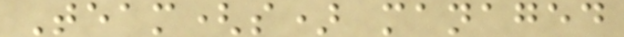Team(s) managed
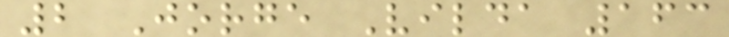2 Jorge Vilda 163
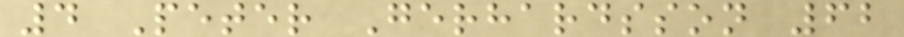4 Peter Gerhardsson 62
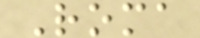Roma
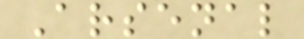Arsenal
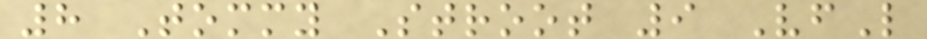8 Tommy Stroot 9 VfL
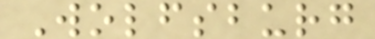Wolfsburg
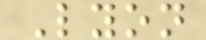Lyon
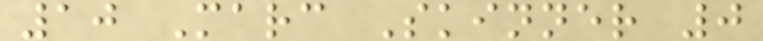10 Marc Skinner 0
